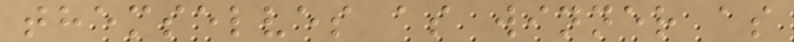themselves as winner as
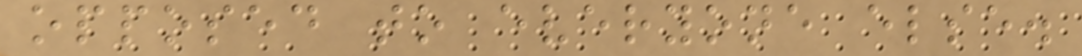opposed to everyone else.
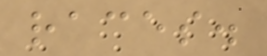races.
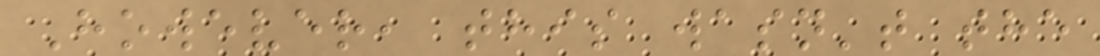However, this wasn't the
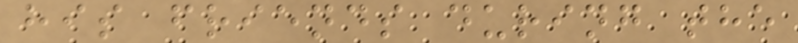his friends during the
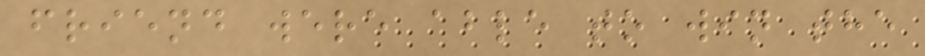friend were able to win the
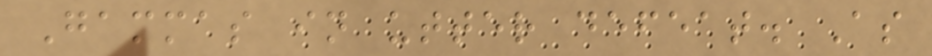Gammas in utter defeat. As
